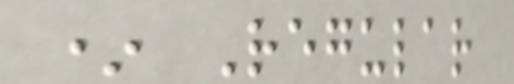* Regular
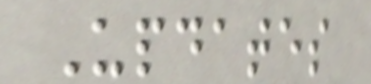Updates
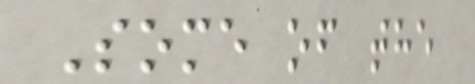Some of the
